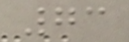73
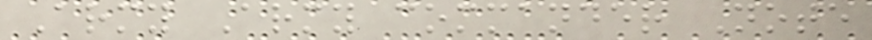Army Army commander Note
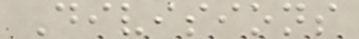Divisions
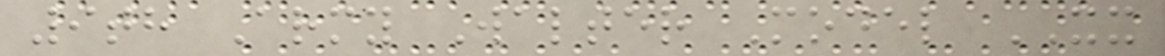9th Army Walter Model XX
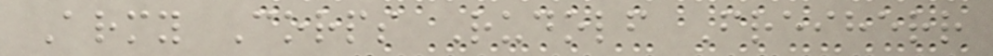Army Corps Rudolf Freiherr
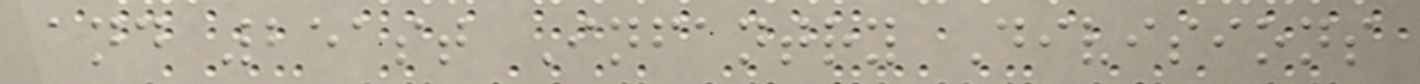and 251st Infantry Divisions
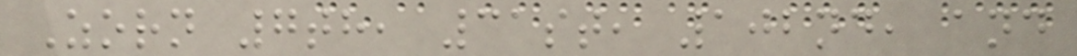Zorn 7th, 31st, 102nd, and
